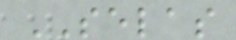SELAS
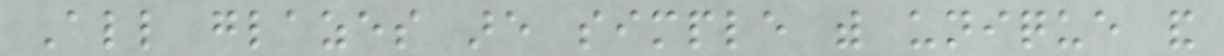All glazes are simple with unique and
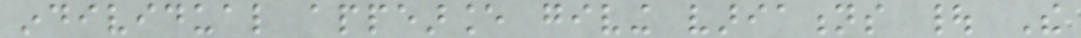individual appearance giving variations | The
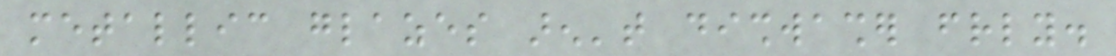metallic glazes aren't dishwasher friendly.
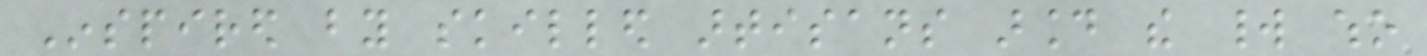Inspired by skilled artisans around the world who
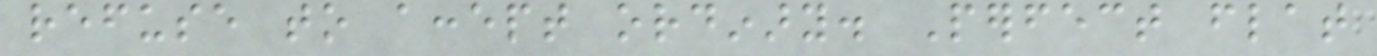refuse to accept ordinary. Perfect flat
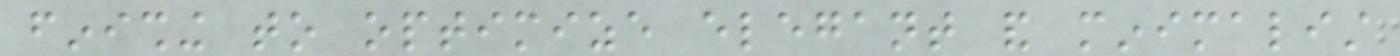finishing to optimize elegant and minimalist
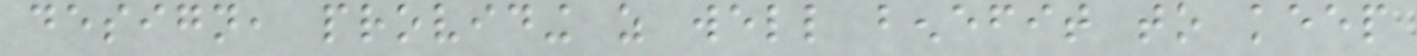design, providing as well benefit to keep
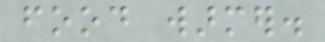food warmer.
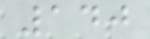140
